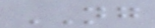NG
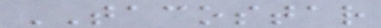TACOSTAR
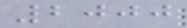2000
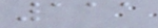111
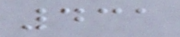431
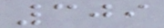309
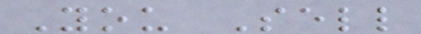You Sell
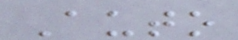Auto
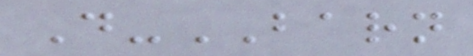D-BARN
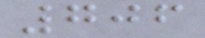706
